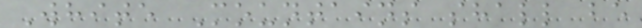White Mountains shall be
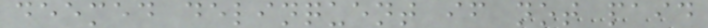deemed delinquent if not paid
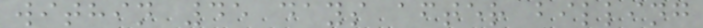within 45 days after billing
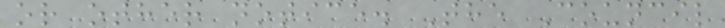or other notice. The Council
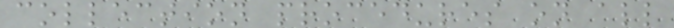collection procedures on all
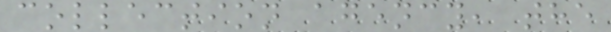collection agency, the
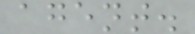agent.
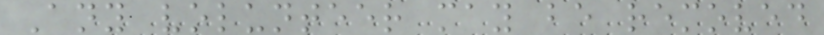Any volunteer may be removed
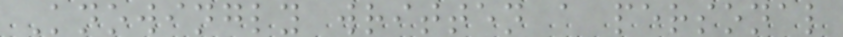Knowingly written a personal
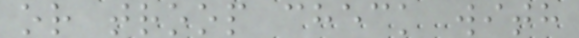or troop check with
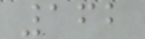162
